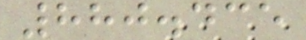880.435
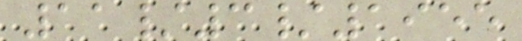11/3/1955
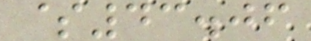$43.06
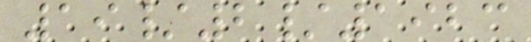19/2/1923
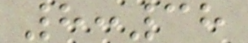8:38
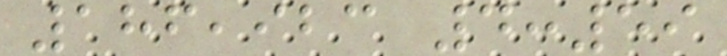186,923 4:59
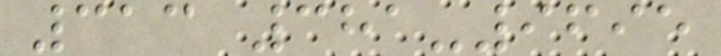313 381-9695
